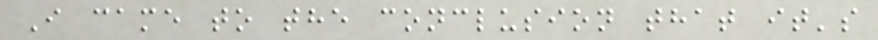I came to the conclusion that it's
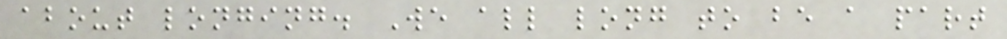about longing. We all long to be a part
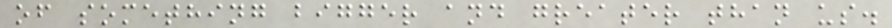of something bigger and greater than us.
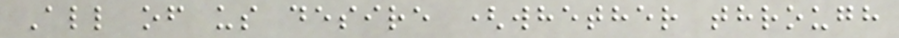All of us desire (whether through
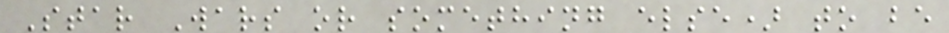Star Wars or something else) to be
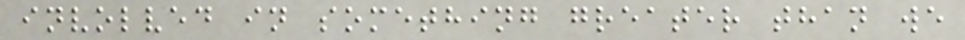involved in something greater than we
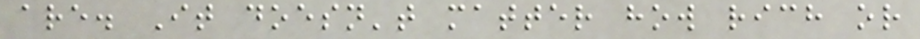are. It doesn't matter how rich or
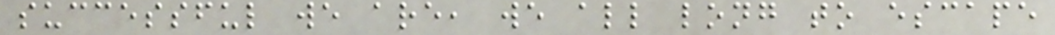successful we are, we all long to escape
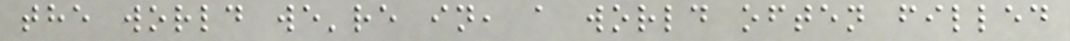the world we're in, a world often filled
